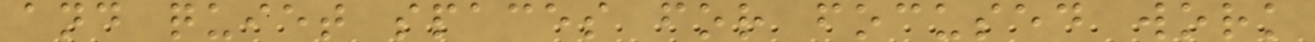and quiet spaces for focused work
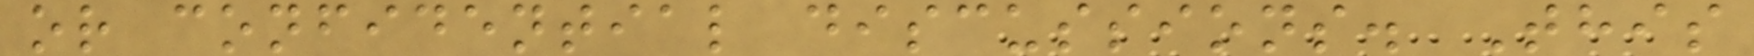or confidential discussions. This
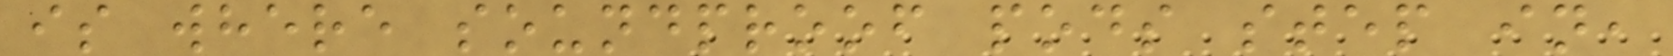is where soundproof pods step in,
